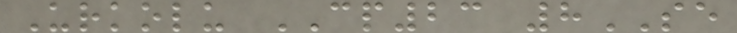Urkolu CP23 8SE
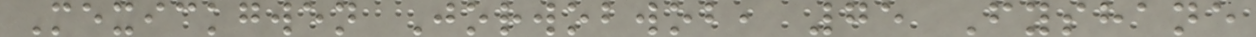Mexickgwen Jorwobwob, 75 Fyshane
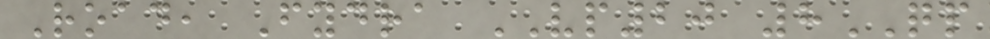Road, Fydra VP20 8QP
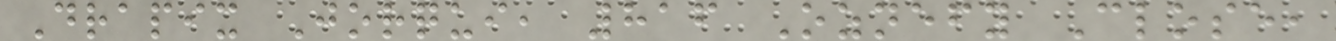Drapix Jorqui, 816 Oznefy Close,
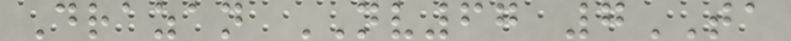Drazan NV67 7TA
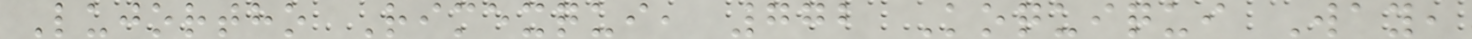Lujortho Rimexqui, 772 Koquiqui Way,
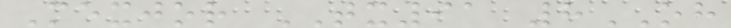Mexjor TX91 8OH
